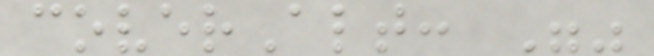coverAlt: ""
